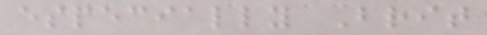especially Brit
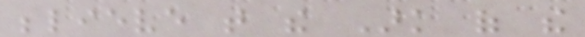believe that the Ark of the
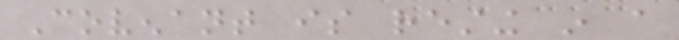Covenant is resting in a
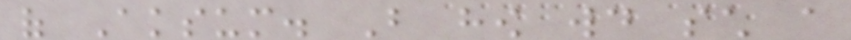of Aksum. But how would such a
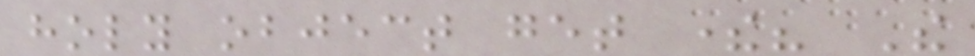holy object get there? The
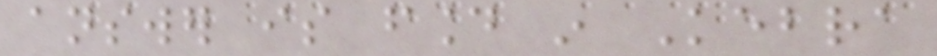answer is found in Kebra
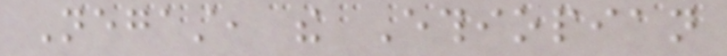Negast, the Ethiopian
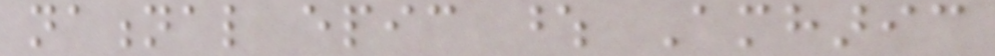national epic whose Amharic
